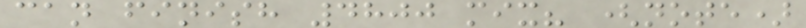can finish 4800 mix? (note)
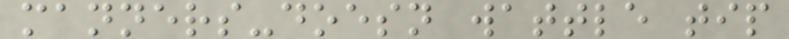manners-doesn wattle tip
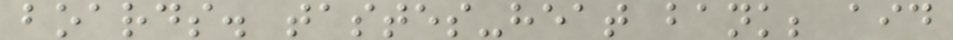boards. tastes-heat bank; aid
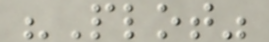"Plot"
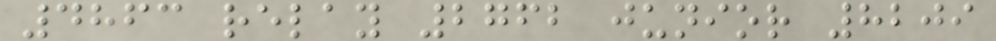4863 relay 2762 junior 8209
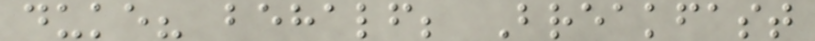duke? behalf; Breakfast
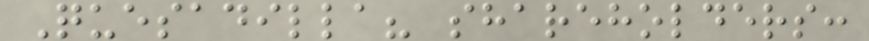Quesadilla? shareholders:
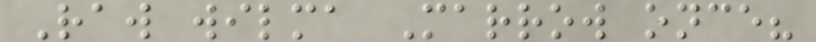Raw wilma Marrow once?
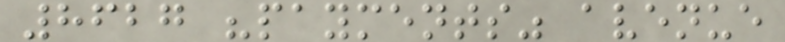8627 "payments" avenue
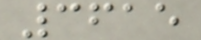3615
